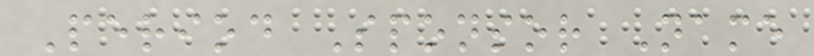Period Sponsor Name
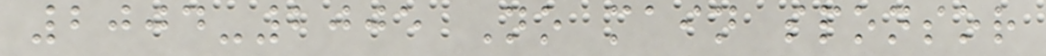2004-2005 No main sponsor
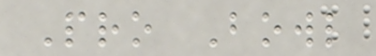Pro Bowl
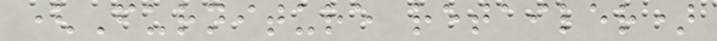(Furniture retailer)
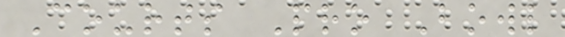Courts Pro Bowl
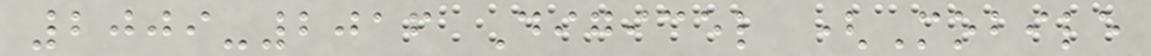2009-2016 Digicel (Mobile
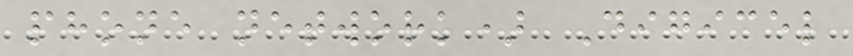phone network) Digicel
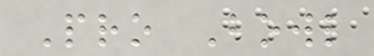Pro Bowl
